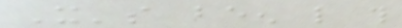It's been like this
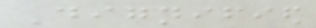Dignified
